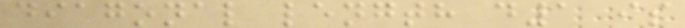diagonal length d1 is
